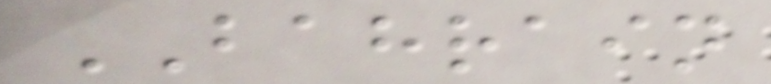BAHRAIN
